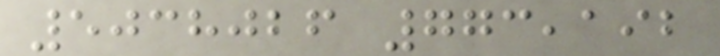5038026 773,192
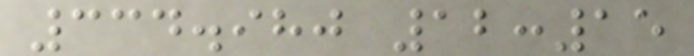334.980 12:15
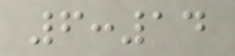6:14
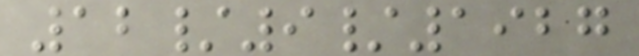12/9/1927
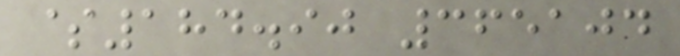$184.90 365104
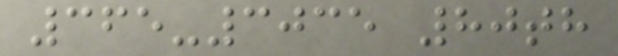365-3035 80th
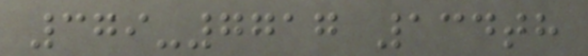379-7717 134th
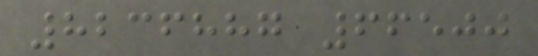8236887 66500
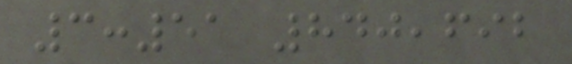3:51 840,692
